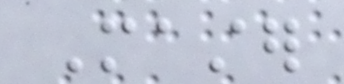Master
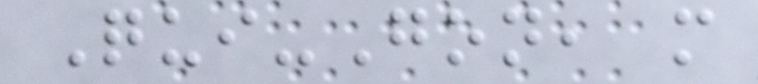Qui-Gon, more
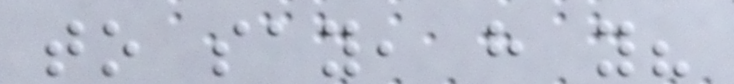to say, have you?
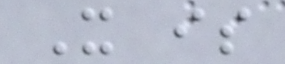It is
